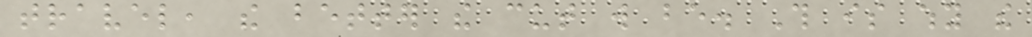travel, the better the cut will be. This is why the
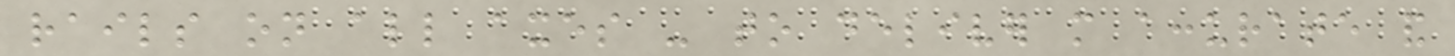rails on all axes - to deliver more accurate and
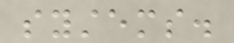systems.
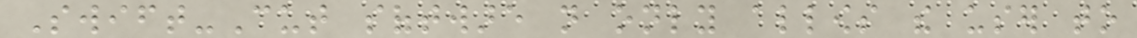Swift-Cut software not only allows the user to
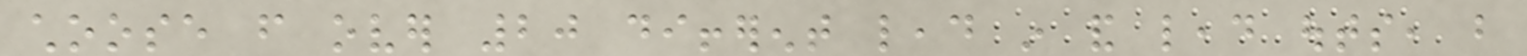choose from over 20 different lead in and lead outs, but
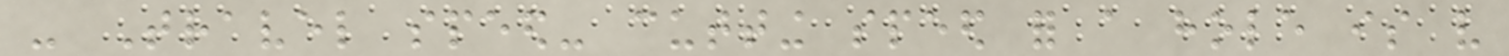- Travel speed- cutting speed for a hole is very
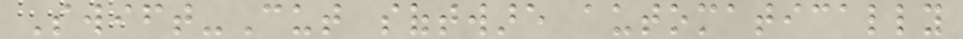Swift-Cut software automatically
